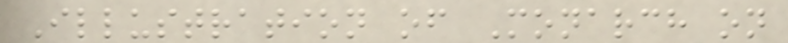Illustration of Monarch on
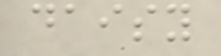daisy
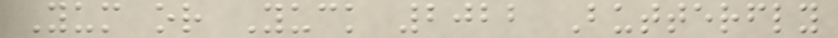Yum or Yuck 2022 Butterfly
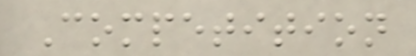Competition
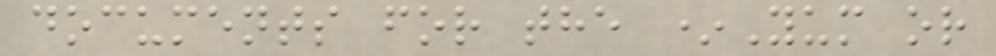documents for the *Yum or
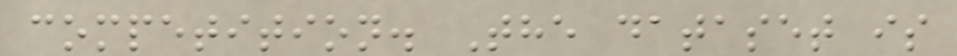competition. The dataset is
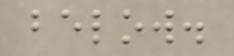below.
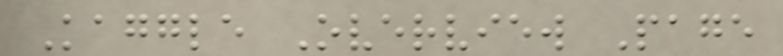Kaggle Overview Page
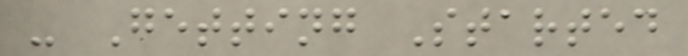- Getting Started
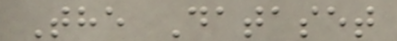The Dataset
